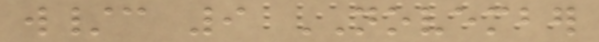w/c 9 NOVEMBER
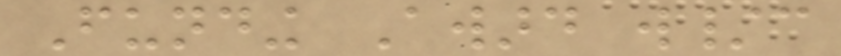Funding Award w/c
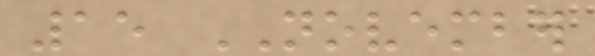15 NOVEMBER
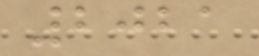2021
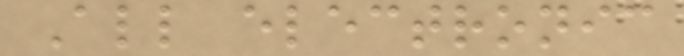All electronic
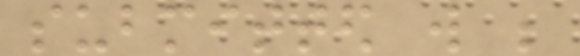submitted will be
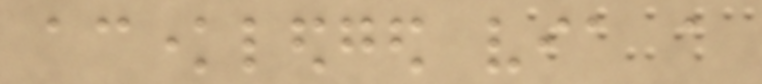acknowledged via a
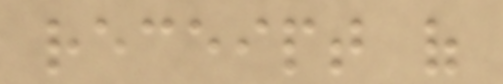receipt of
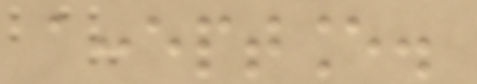acceptance.
